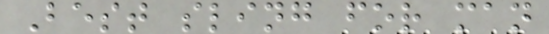Best sling for man
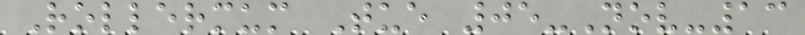Rollermum Tue 05-Nov-13
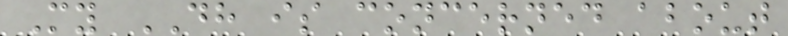My DH is concerned about
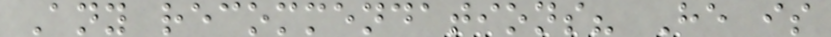Any recommendations? He is
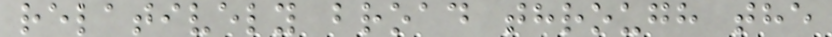relatively broad through the
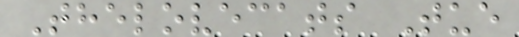Thelovecats Tue
